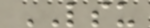LSU
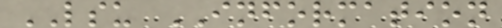LSU INFORMATION
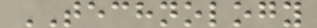TECHNOLOGY
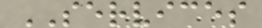SERVICES
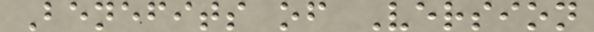Benefits of Version
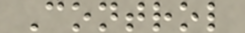Control
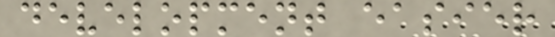development easier
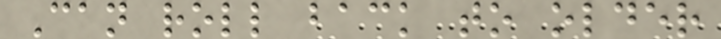Can roll back to older
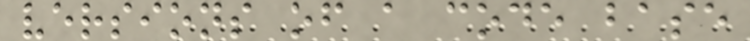versions of a code base
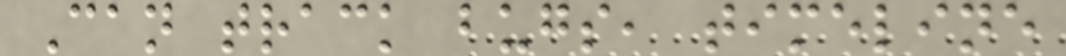Can track bugs, timeline
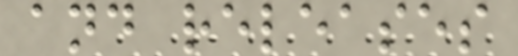and releases
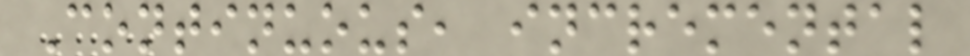Continuous, incremental
